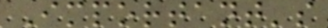Important's
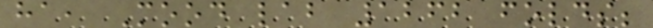ha, Mood lab 1262 folds;
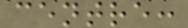centre:
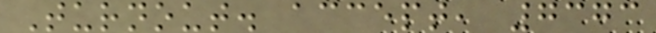Turnout. accept, 7373
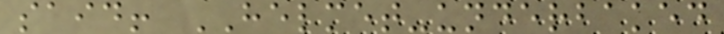said! HELMET-underbaked
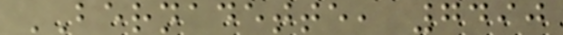BERNADETTE, 7490
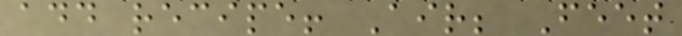add recipe! Air; Feet
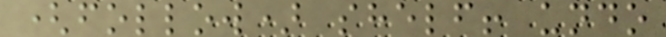(follow) shelf! undo
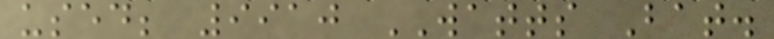used; 9910 WATTS Bat.
